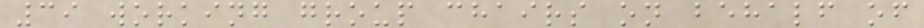39 working group chairs on behalf of
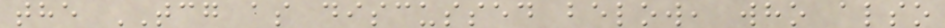the TCG as discussed below, who also
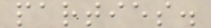parties.
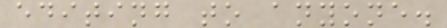editing to anyone.
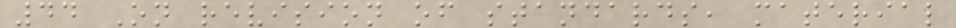44 On revision of standards, material
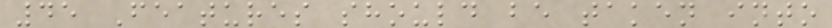45 Features should be taken into
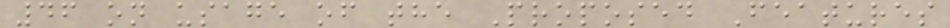46 on usage of the Proposed Features
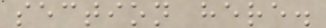section here.
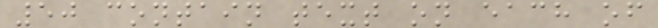50 contain text on each of
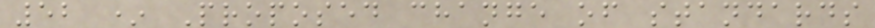52 * Proposed change of standards
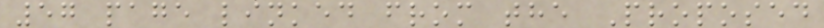57 page linked from the Proposed
